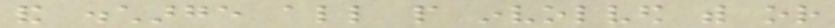and discharge all people involved with or
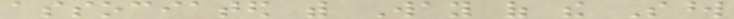associated with Way of the Sword
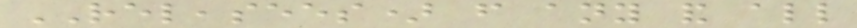RELEASEES) from any and all
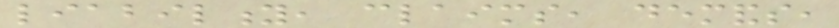liability, claims, demands,
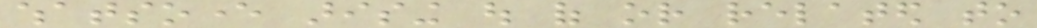whatsoever arising out of or related to
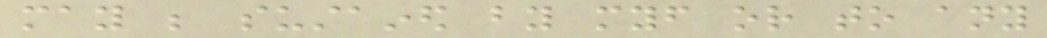may be sustained by myself or to any
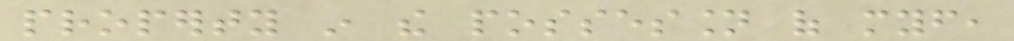property in the possession of myself,
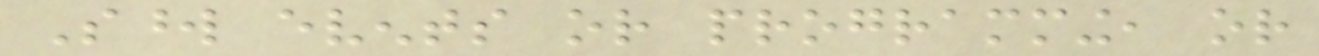Sword events or programming, or
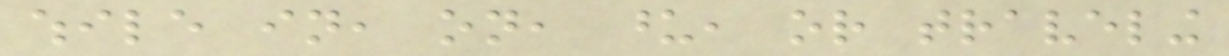while in, on, upon, or traveling
